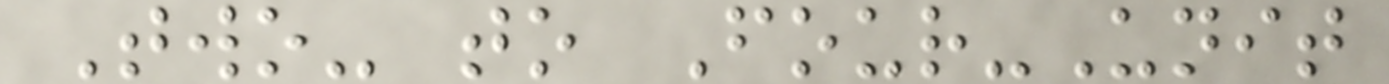Two- to Four-Unit
